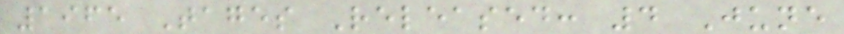1965 Tages Released: 4 June
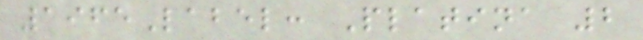1965Label: Platina 2
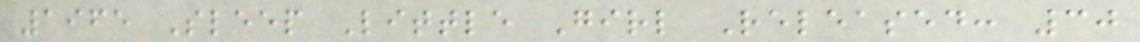1965 Sleep Little Girl Released: 30
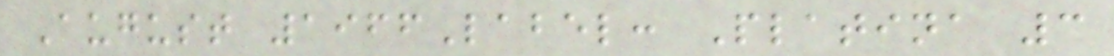August 1966Label: Platina 3
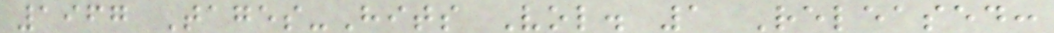1967 Tages-Hits Vol. 1 Released:
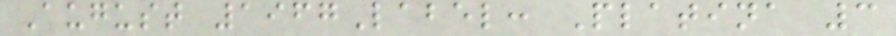August 1967Label: Platina 3
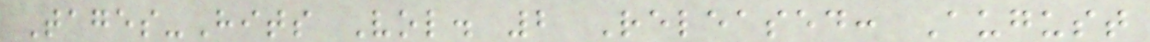Tages-Hits Vol. 2 Released: August
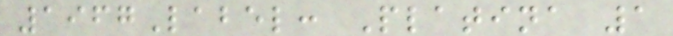1967Label: Platina 1
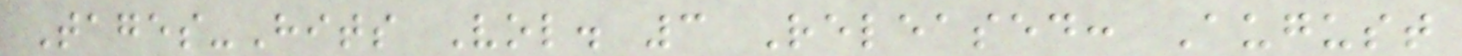Tages-Hits Vol. 3 Released: August
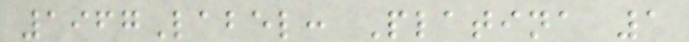1967Label: Platina 1
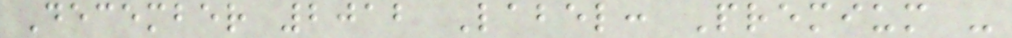December 2012 Label: Premium -
